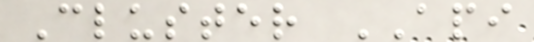Cluster API
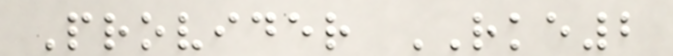Provider RKE2
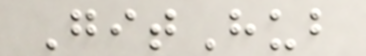GitHub
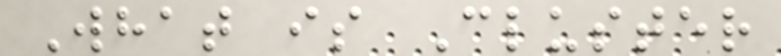What is Cluster
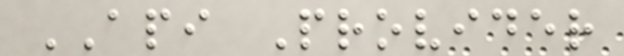API Provider
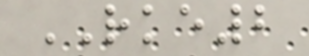RKE2
